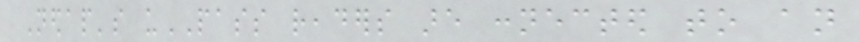Nedap's uPASS readers are connected to an
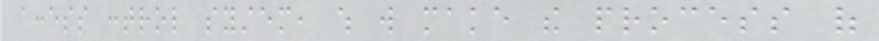access control system, which will make the process of
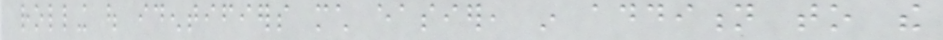rolling out identifiers much easier, in addition to the
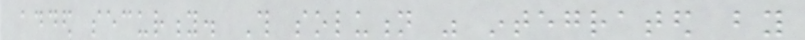added security. This solution was integrated by
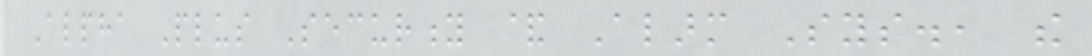Alpha Plus Security & Alarm Sys., the
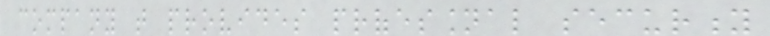company that provides professional security
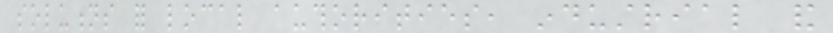solutions for local authorities, industrial and
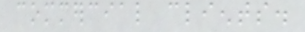commercial clients.
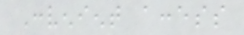Convenient access
